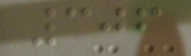306
